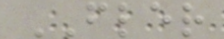FLER
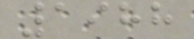1988
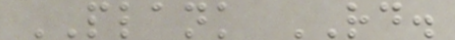PLANK RD.
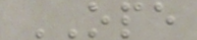OPE
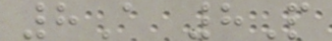8A 8P
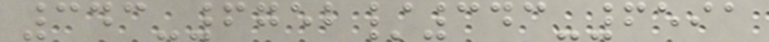343-6752/343-6591
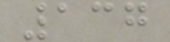137
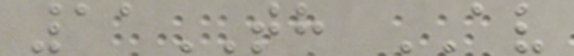11TH AV
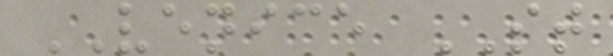VENICE ST
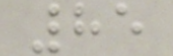85
